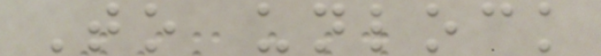To unlock
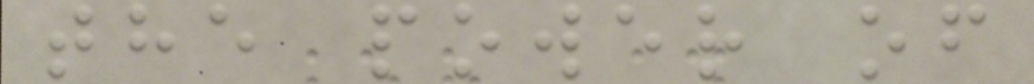the power of
